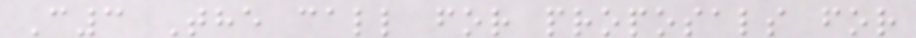C3 The call for proposals for
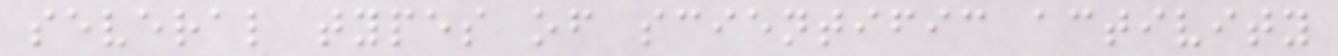several types of scientific activity
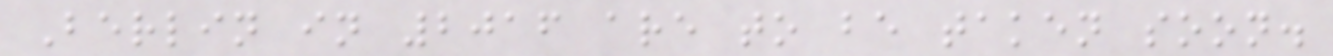Berlin in 2016 are to be taken soon.
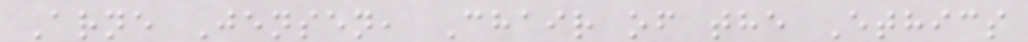Arne Jensen, Chair of the Ethics
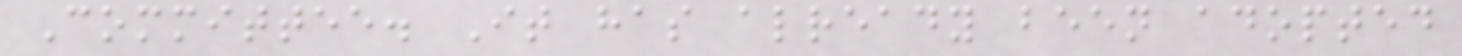Committee. It has already been adopted
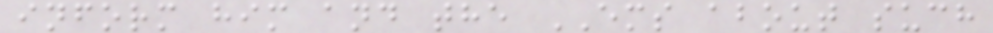inform him and the EMS about such
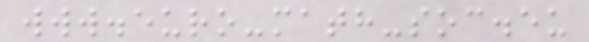www.euro-math-soc.eu
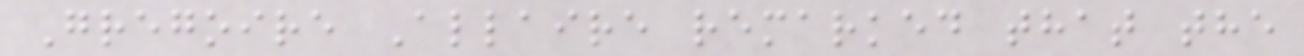Gregoire Allaire remarked that the
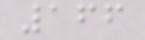166
